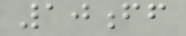10ff
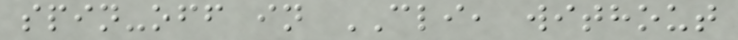spin-off in CLI, without
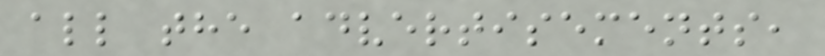all the advertisements,
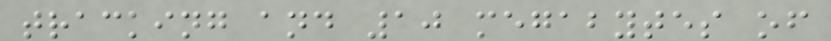tracking and 10 megabytes of
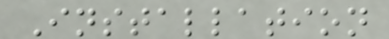Installation
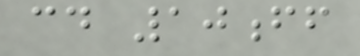cd 10ff
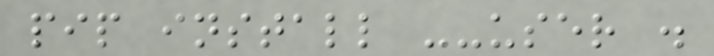pip install --user .
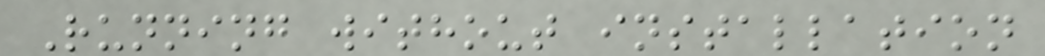Running without installation
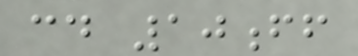cd 10ff
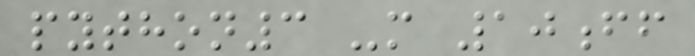python3 -m 10ff
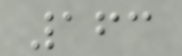163
